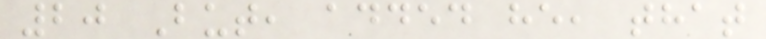20 But, added he, that
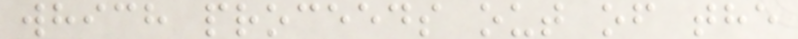which proceeds out of the
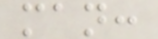man:
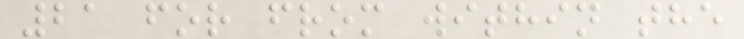21 for from within the
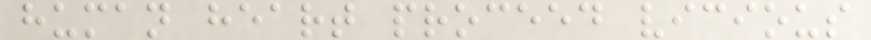human heart proceed vicious
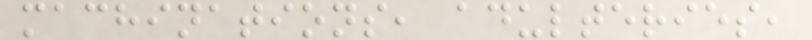machinations, adulteries,
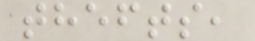thefts,
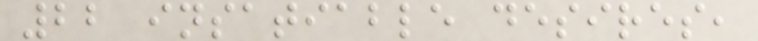22 insatiable desires,
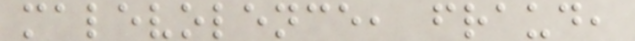malevolence, fraud,
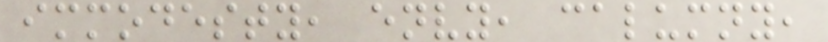immodesty, envy, calumny,
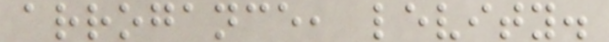arrogance, levity.
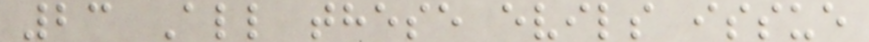23 All these evils issue
